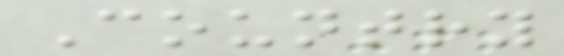Country
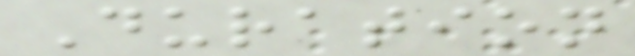Duration
